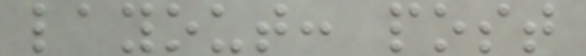layout: post
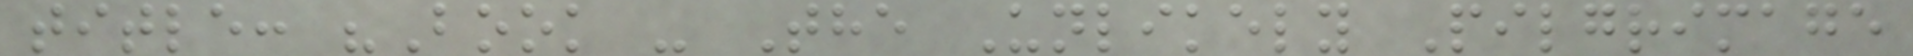title: "Book - The Unlikely Pilgrimage
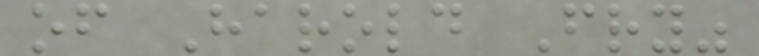of Harold Fry"
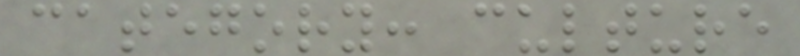category: culture
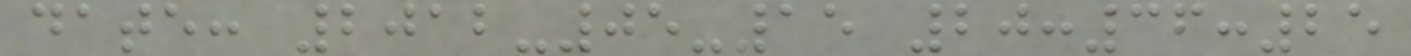date: 2012-05-15 20:36:25
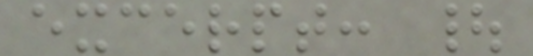excerpt: |
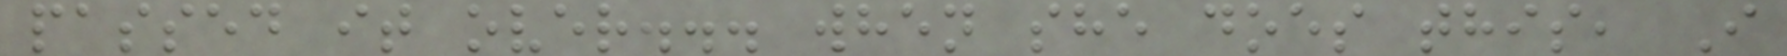passed it over... when she does this, I
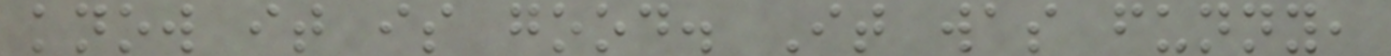know it is good. It was funny,
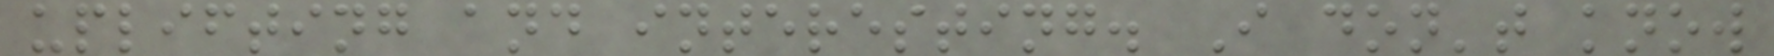uplifting and interesting. I don't know
